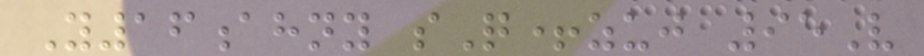Y16ahny sQ+zuj 95V
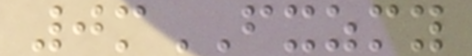0mFXZMY
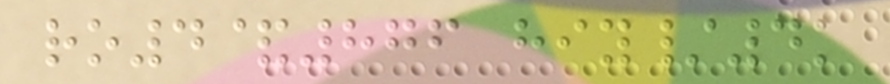ro4&876 hiy/4k
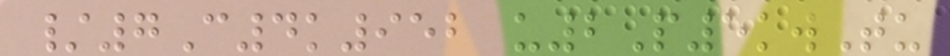/7C4k952 u2P5kwTu
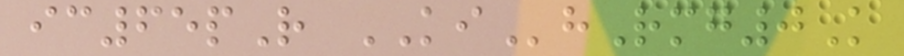ic65pR KIhRmg0K
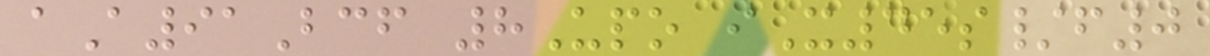aA91Bcf 8Upo iX45s/f0
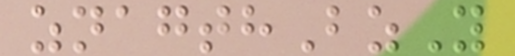znagthBzY
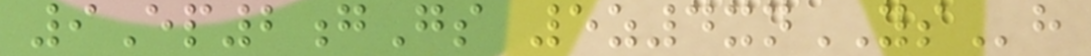9Ep2gGs 5z4xnYSh
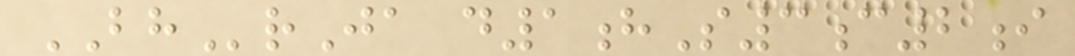BHrJa d1hS3c2i
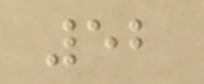52
